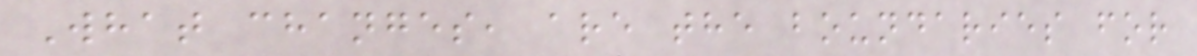What changes, are the boundaries for
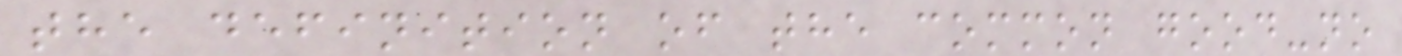the definition of the common good-no
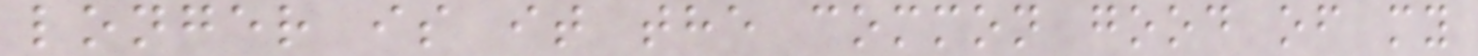longer is it the common good of my
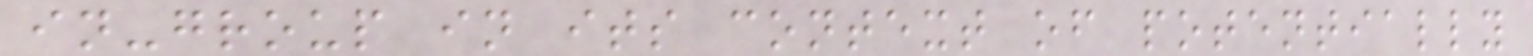in-group in its context of potentially
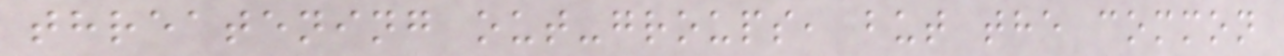threatening out-groups, but the common
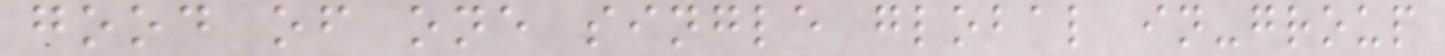good of one single global in-group
